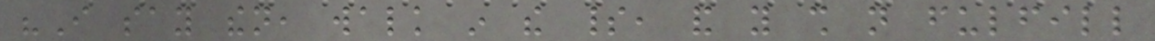"I say then, walk in the spirit, and you shall not fulfill
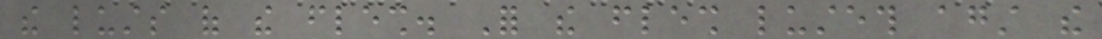the lusts of the flesh. For the flesh lusteth against the
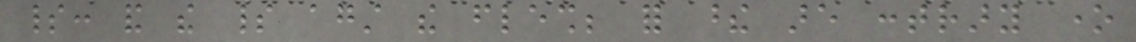spirit: and the spirit against the flesh; for these are contrary one
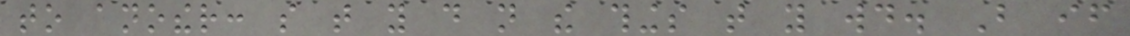to another: so that you do not the things that you would. But if
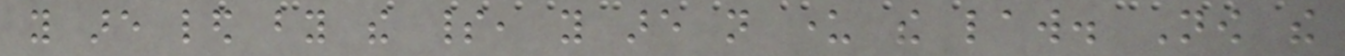you are led by the spirit, you are not under the law. Now the
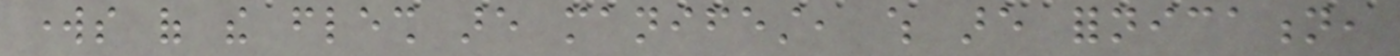works of the flesh are manifest, which are fornication,
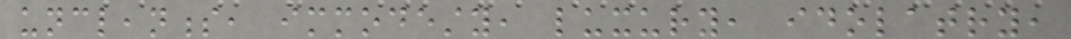uncleanness, immodesty, luxury, idolatry,
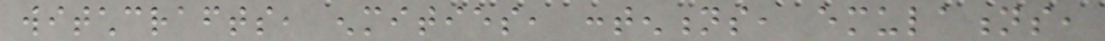witchcrafts, enmities, contentions, emulations,
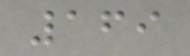169
